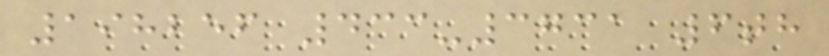198256 433-3731 6th
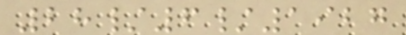28/6/1927
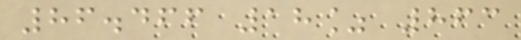86.466 18% 863
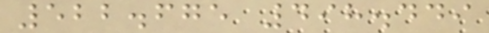522.675 498.449
